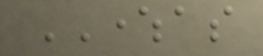WHEREAS
